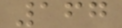167
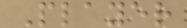Player
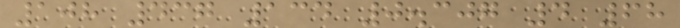108 437 134 0.307 4 68
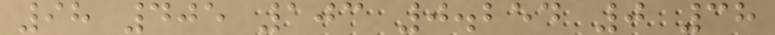98 405 103 0.254 0 38
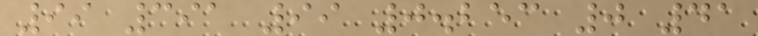99 391 99 0.253 0 41
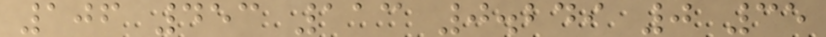106 453 113 0.249 0 35
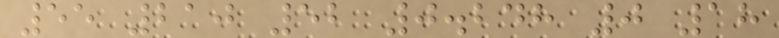55 210 52 0.248 0 18
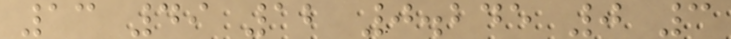13 49 12 0.245 0 3
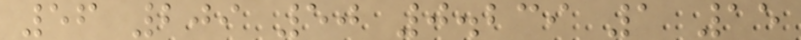56 209 50 0.239 1 15
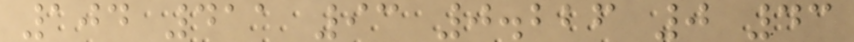104 411 93 0.226 0 43
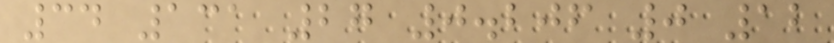34 131 27 0.206 0 12
